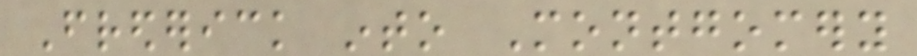Frederick into Montgomery
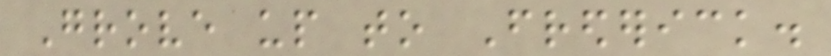Grove up to Frederick.
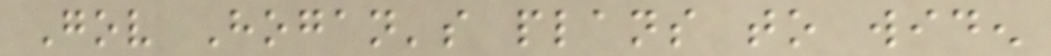Gov Hogan's plans to widen
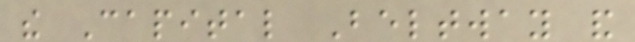the Capital Beltway and
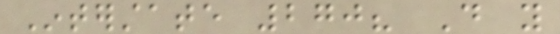Interstate 270? Do you
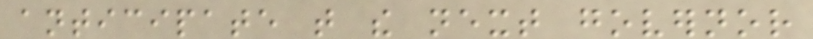anticipate that the next governor
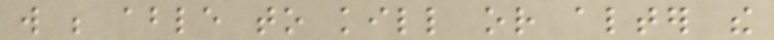will be able to kill or alter the
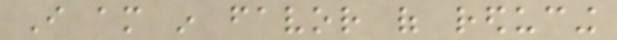I am in favor of reducing
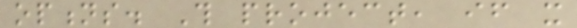options. This project, if it
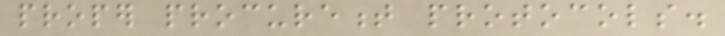proper procurement protocols.
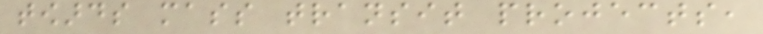towards mass transit projects,
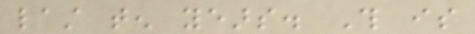last ten years. This is
